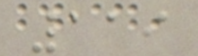119
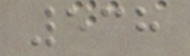538
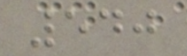540
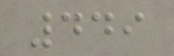449
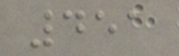451
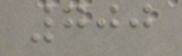700
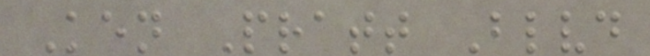Ken Pratt Blvd
